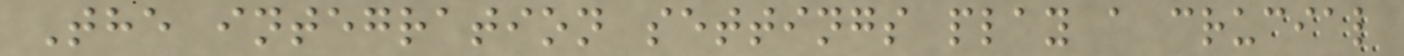The integration settings play a crucial
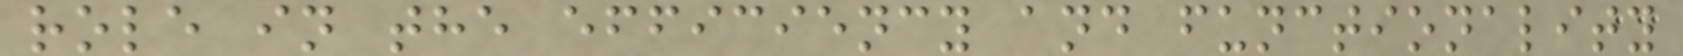role in the efficiency and functionality
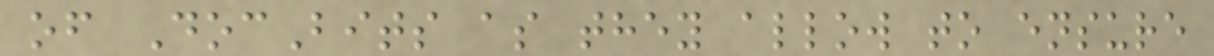of DocBits as they allow to ensure
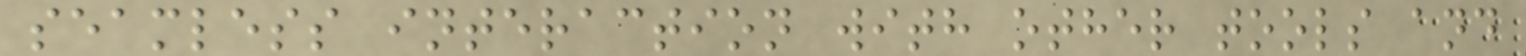seamless interaction with other tools and
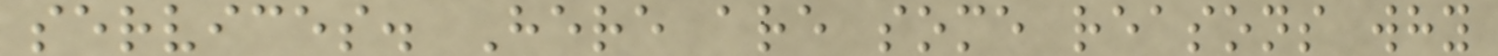services. Here are some reasons why
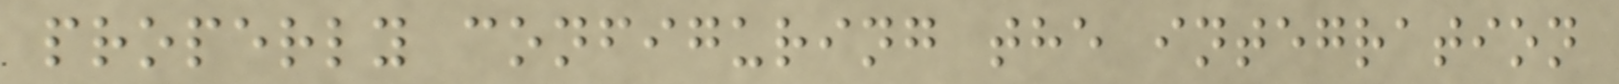properly configuring the integration
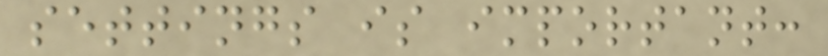settings is important:
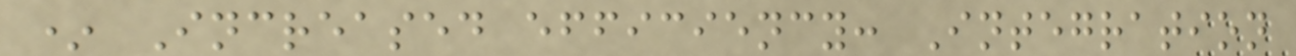* Increased efficiency: Integration
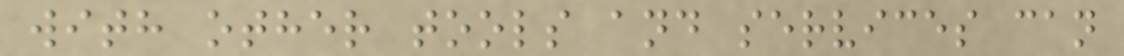with other tools and services can
